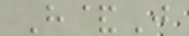H&J
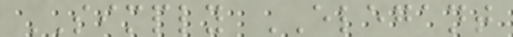SIMPLY ELEGANT
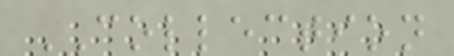COLLECTION
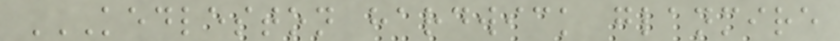KEDLESTON HARDWICK GLANMIRE
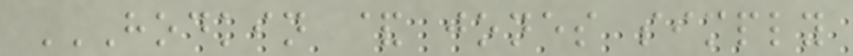HODKIN & JONES SIMPLY
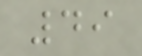49
